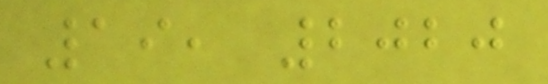19, 2020
